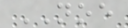NOE
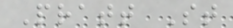Pratt St
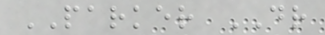PARKER DR
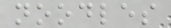noodles
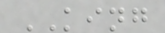KING
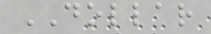DOLLAR
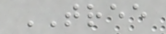TREE
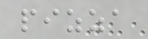pizza
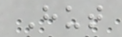Hut
